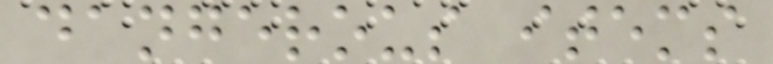dangerous items
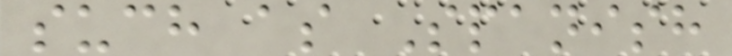such as Spanish
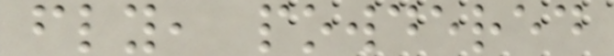fly, powdered
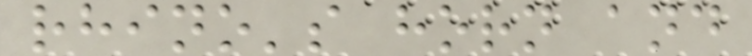rhino's horn and
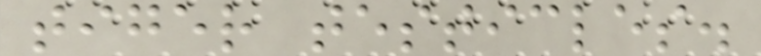tiger testicles.
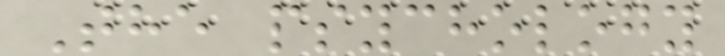The psychology
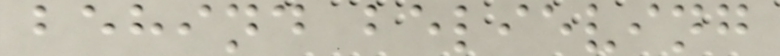behind believing
